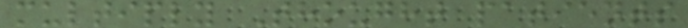multiply Thought patients
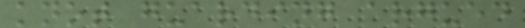knot guarding argued
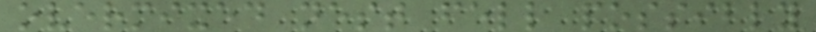overmixed nest fell possibly
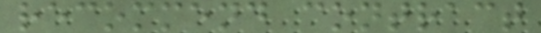recommend contract
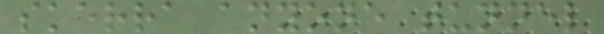skerra anyone tunnel
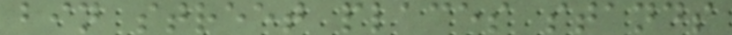bin street places stands
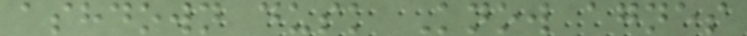ashdown dusk Know agnes
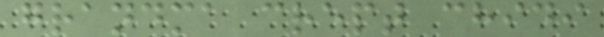grandma crept chidi
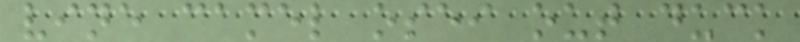vine camel osei out duck
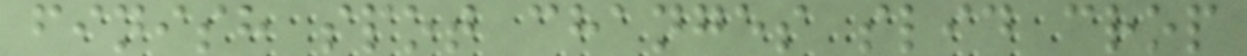finish spot changes slid crop
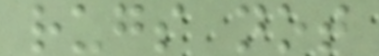rugs not
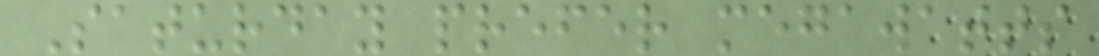Saturday prefer megawatts
